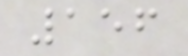156
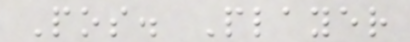Pos. Player
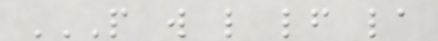P W L LF LA
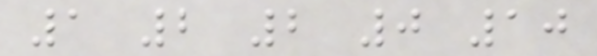1 2 2 0 10
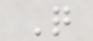Q
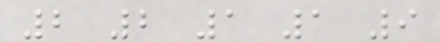2 2 1 1 9
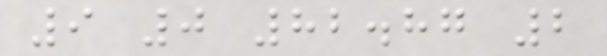9 0 82.87 2
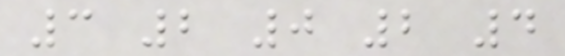3 2 0 2 4
